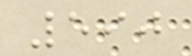590
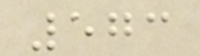573
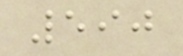590
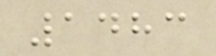1483
